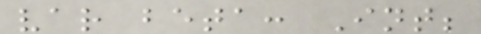var beta: Int;
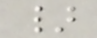}
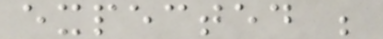expected ;
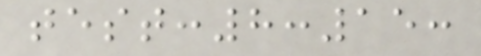test:8:15:
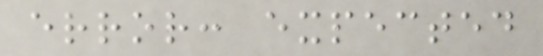error: expected
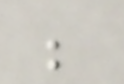;
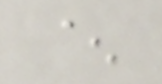^
